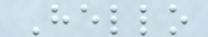Hello
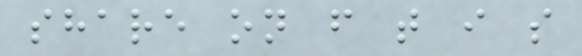share on f t i s
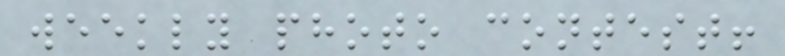weekly photo contest!
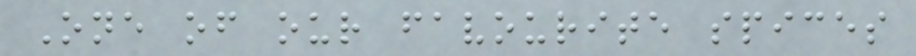One of our favourite spices
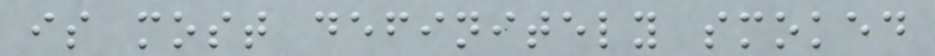is most definitely smoked
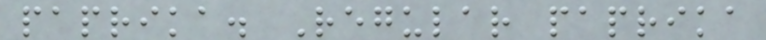paprika. Regular paprika
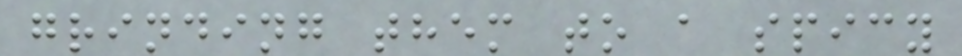grinding them to a spicy
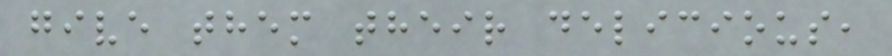give them their delicious,
